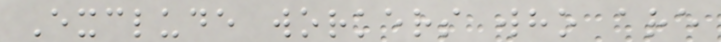Exclude workers who are
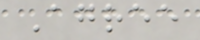Agree
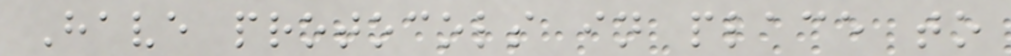Have protocols in place to
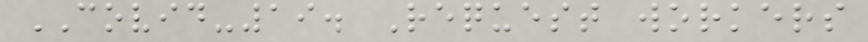COVID-19. Request workers
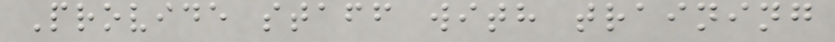Provide staff with training
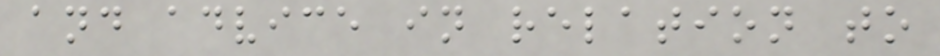and advice in relation to
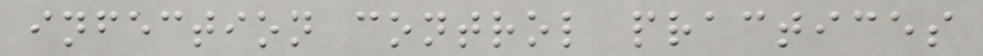infection control practices
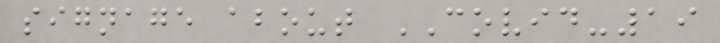signage about COVID-19
